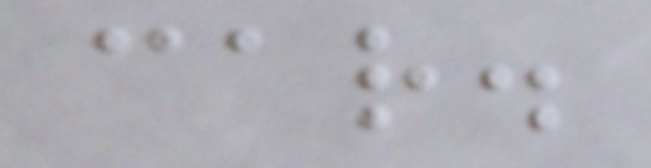car.
